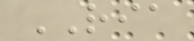RIA
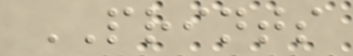PRINTS
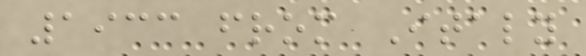1933 from Italy
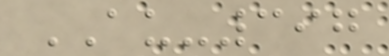AU-397
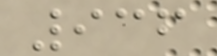936
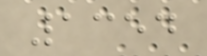1354
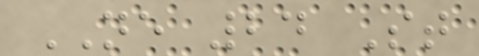NE 24 St
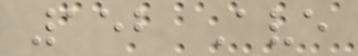152 Ave
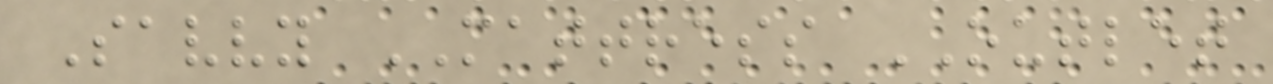Savvy MATTRESS OUTLET
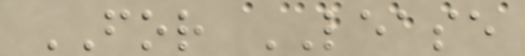FOR LEASE
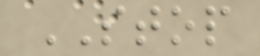STOP
